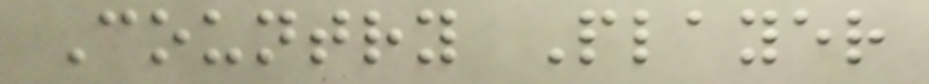Country Player
